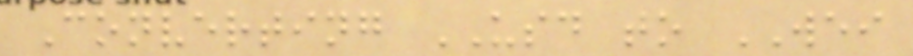Converting USD to WEI
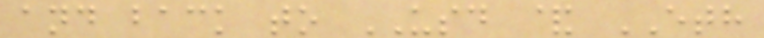and back to USD & ETH
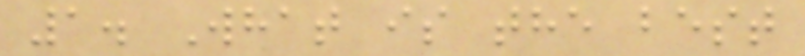1. What is the best
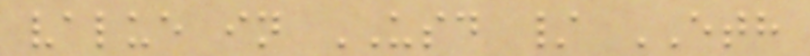value in USD / ETH
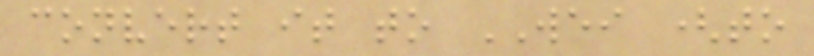convert it to WEI (to
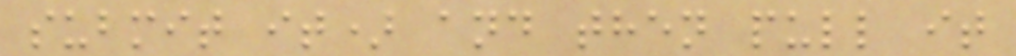submit it) and then pull it
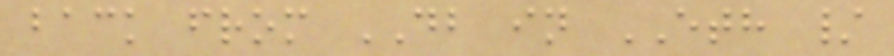back from DB in ETH /
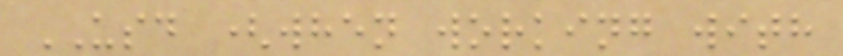USD (when working with
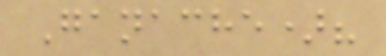Ganache)?
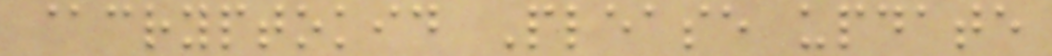@cryptokid Please update
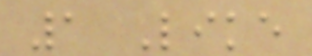1 Like
